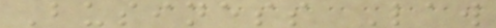Business Law
